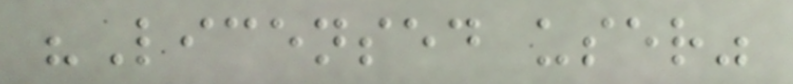"Licensed user"
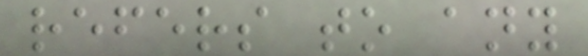refers to any
